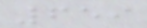659
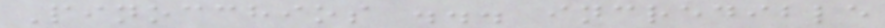Pinocchios ... incredible
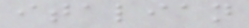italian
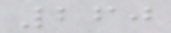260
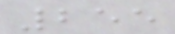255
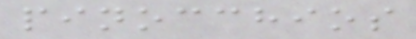pinocchios
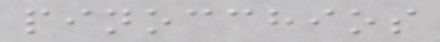pinocchios
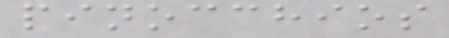pinocchios
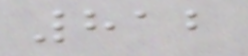812
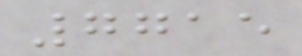7715
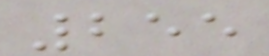255
